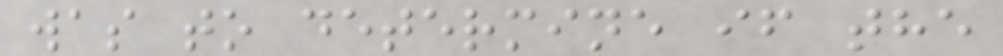was to determine if the
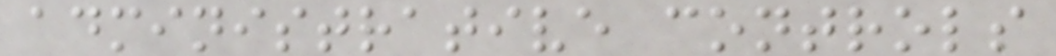administrative controls
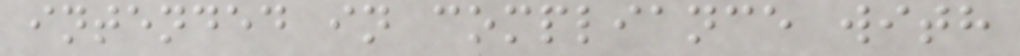intended in compliance with
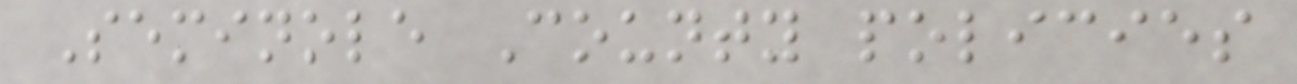Seminole County policies
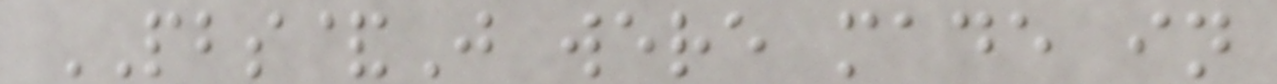PBS&J were made in
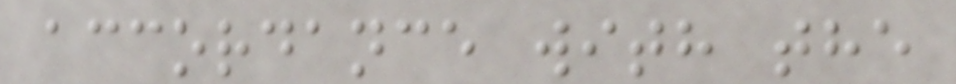accordance with the
